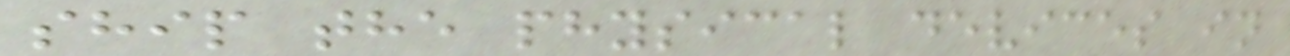ship the physical devices in
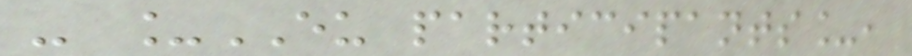- _EU participants_,
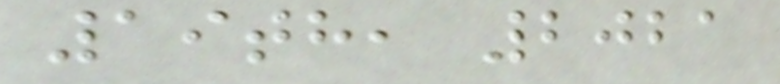19th, 2021
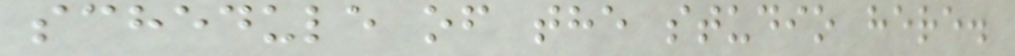schedule of the studio here.
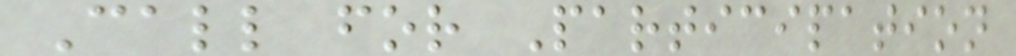Call for Participation
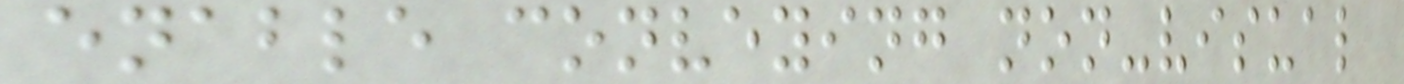enable conveying non-visual
